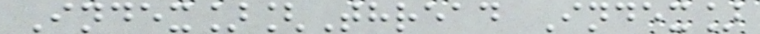Index][Thread Index]
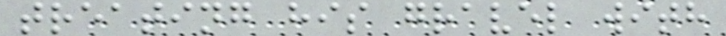treating his gravel with
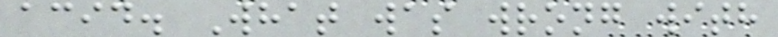acid. What was wrong with
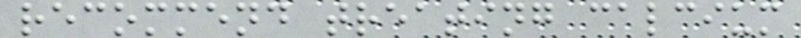recommend treating calcium
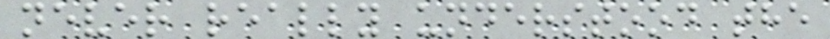never really understood the
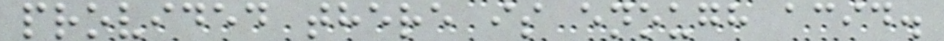provided there is enough acid.
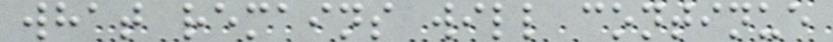what remains will continue
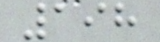198
